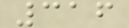316
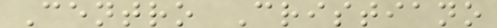Centro Cristiano
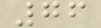76
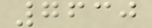7630
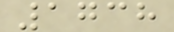1738
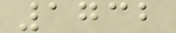1732
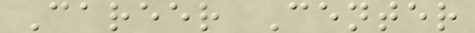Career Center
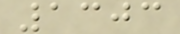1303
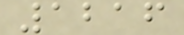1216
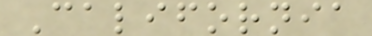California
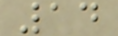14
